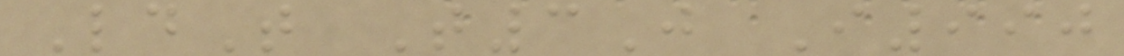LdT T3J I990
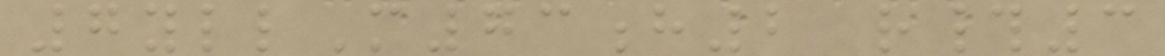7yllM73h2 r#3
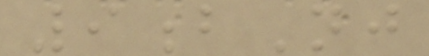9bNj
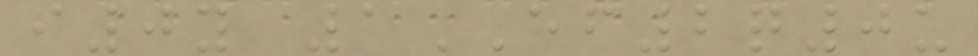i0y 1EF2q0u
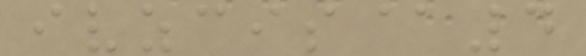ivzcis@4
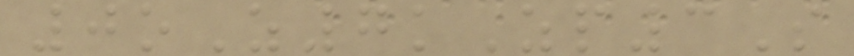0oZ7kZp3S
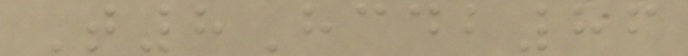T8Hcdb86
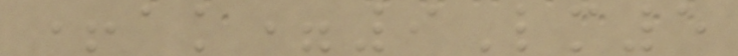+ak=9Lm5
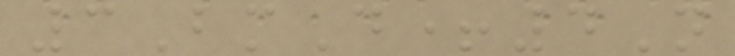3BmD+4N
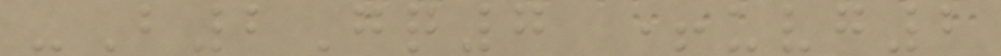-B2Gq7 +uvg2
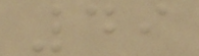49
